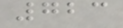723
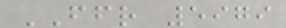FFR 5979
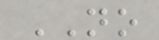NO
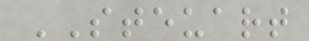STEUART
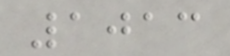1013
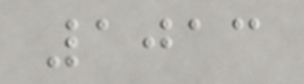1013
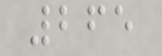265
